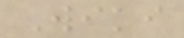Wiki
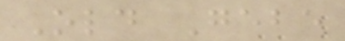Old Gebe
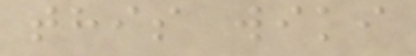this wiki
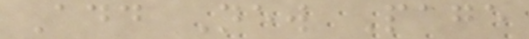Add New Page
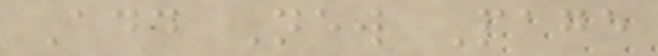Add New Page
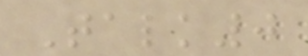Talk0
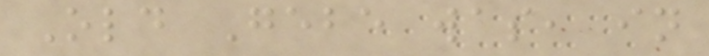Old Gebe was, in
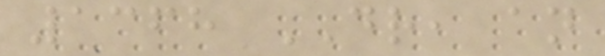1368 DR, an
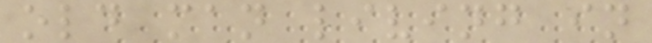old man living in
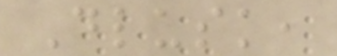Dlusk,
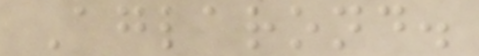Aglarond.
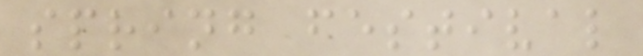spring festival
